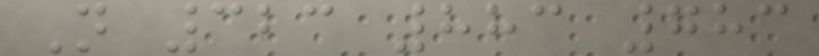N 323 883 783
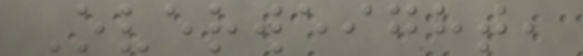Overweight,
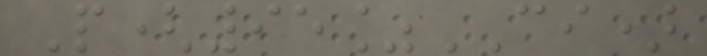P(95%CI)
